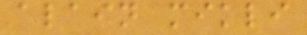alain mikli
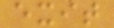exit
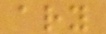ary
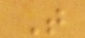T
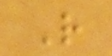R
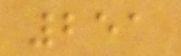251
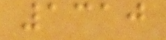1310
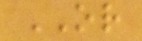OR
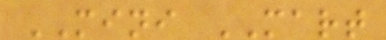MINI MART
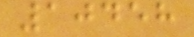10458
